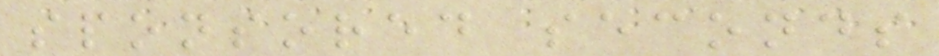sponsored seconds
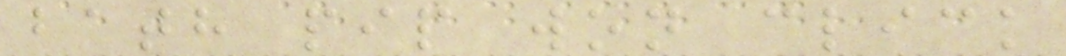bath pip won click
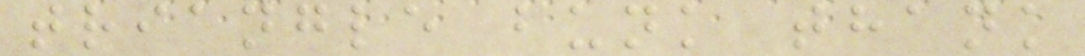triangle bunk thank
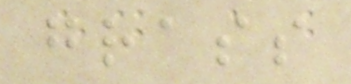grass
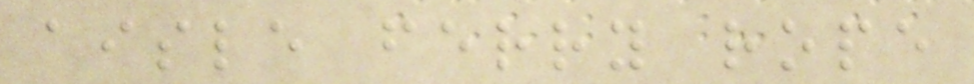aisle ferry rope
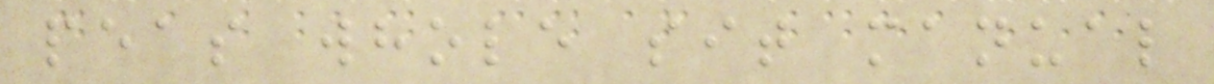peas whole sit manual
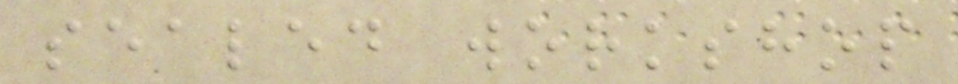sealed workshop
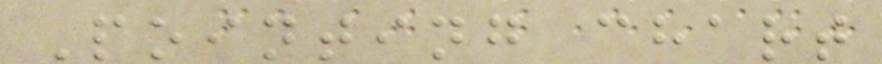Pointing chart
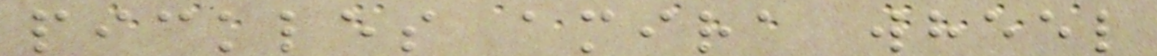pickles amira wheel
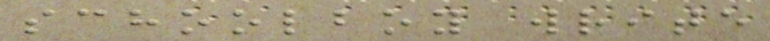schoolboy write
